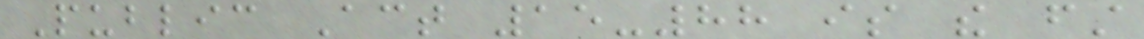Public Act 15-88 is the first
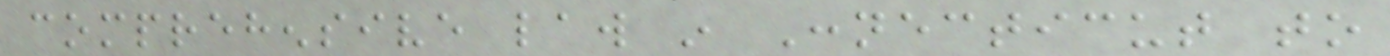comprehensive law in Connecticut to
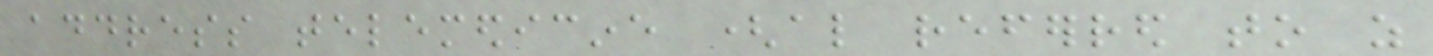address telemedicine (also referred to as
